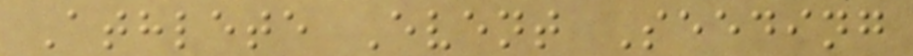Athlete Event Seeding
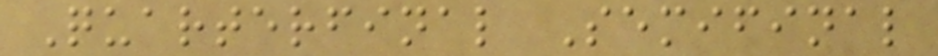Quarterfinal Semifinal
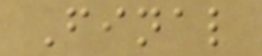Final
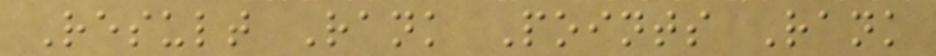Result Rank Points Rank
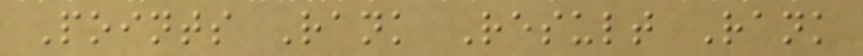Points Rank Result Rank
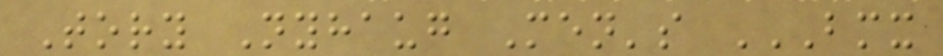Tory Nyhaug Men's BMX
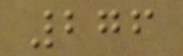276
